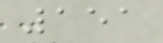151
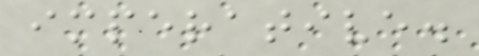imperative.
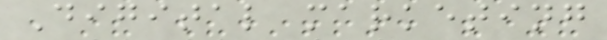Digital marketing
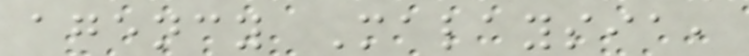agency Malaysia,
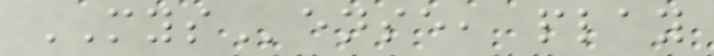MYSense, play
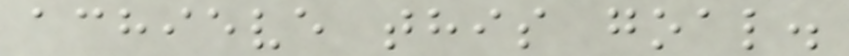achieve this goal.
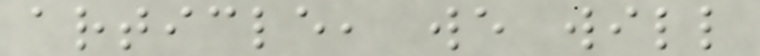article, we will
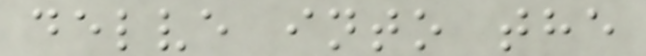delve into the
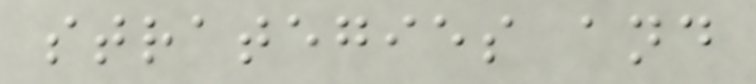strategies and
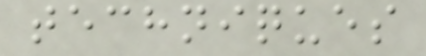techniques
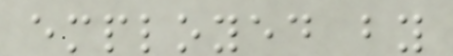employed by
